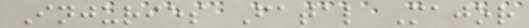Injuries Fatal Major
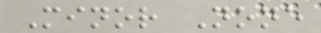Minor None
